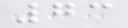73
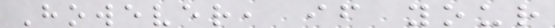However, if your
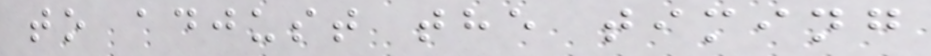to adjust the timing
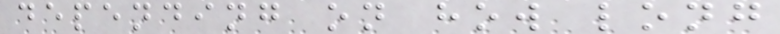depending on how long
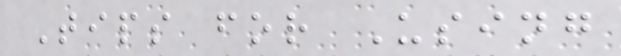Tips for Using
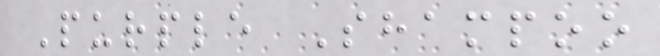Purple Shampoo
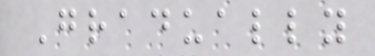Gradually
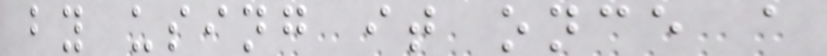by using it once a
